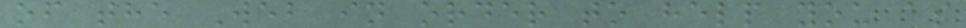of the Web in order to help you as
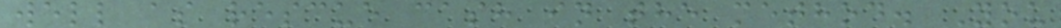well as rescue cash in the method. You
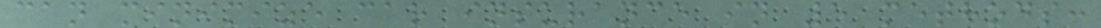can minimize car insurance in 5 methods:
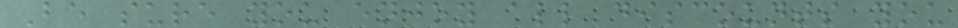Be sure you enjoy all discounts you
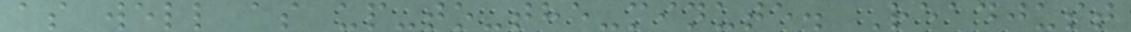as well as up-to-the-minute. Readjust
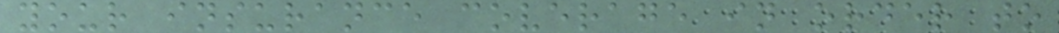your insurance coverage in order to
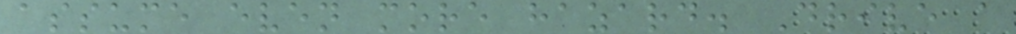assume even more hazard. Drive a
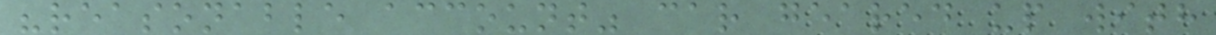"reasonable account" car geared up with
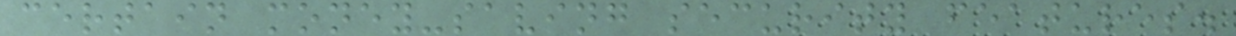certain money-saving security features.
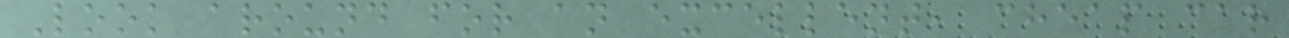Look around for an excellent, cheap car
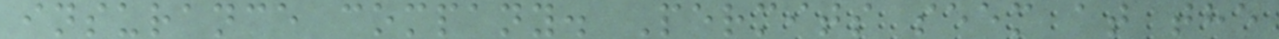insurance company. Permits seem at the
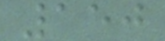150
